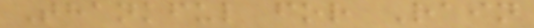Thankful for Rain
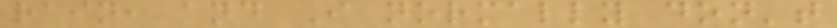rain, and I normally don't
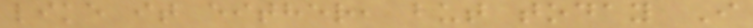like it either, but today I
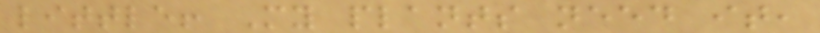little! My plants need it,
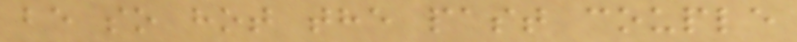be so hot the past couple
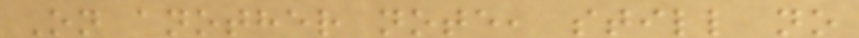On another note, still no
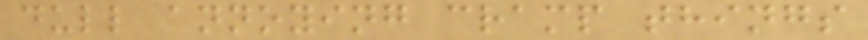dull annoying cramp things
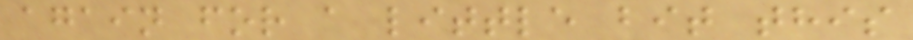again for a little bit this
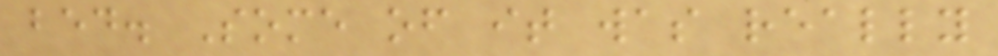bed. Some of it was really
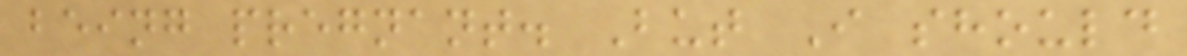being pregnant. But I should
